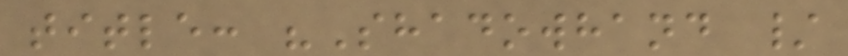title: "Shadowhand /
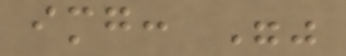img: ""
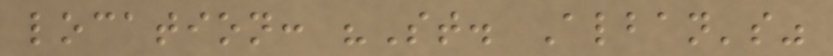location: "St. Alban's"
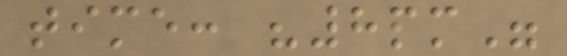time: "8pm"
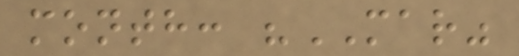month: "MAR"
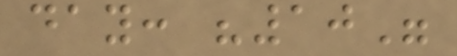day: "10"
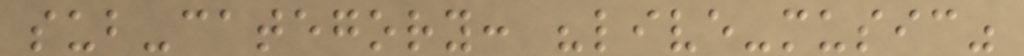sub-category: "live-music"
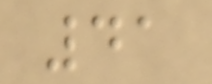41
